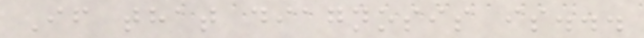If that diagnosis is...
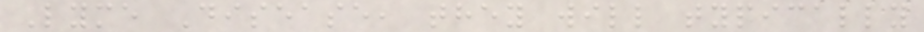Lyme Disease, they will typically
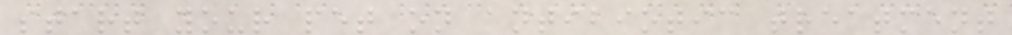start your pet on antibiotic treatment
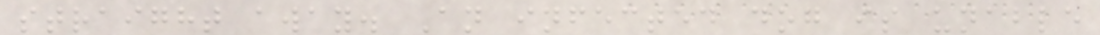straight away. An infected dog is unable
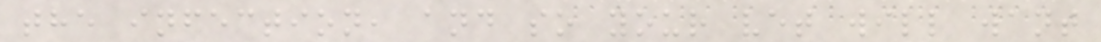the infection, and so your vet will want
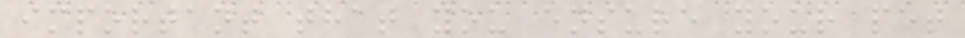important that you ensure your pet
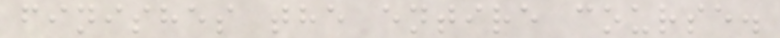finishes the entire course.
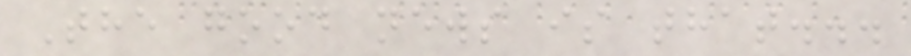The good news is that...
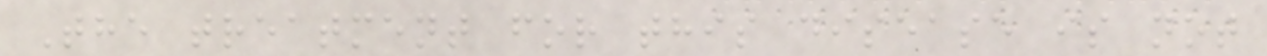The treatment for this disease is not
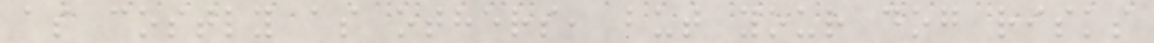as costly as others, but your dog risks
